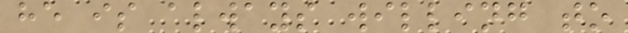he is always willing to
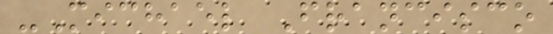-Michael Francisco
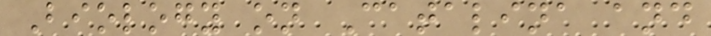Biology on Catalina and
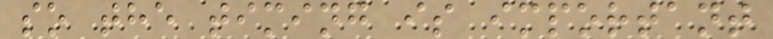so the timing is important
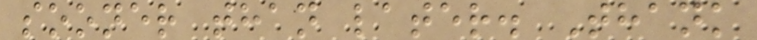sooner than later. Thank
